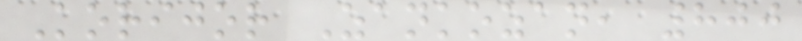Korijor Zankozan, 800
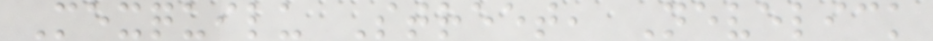Mexquilu Street, Nevelick
